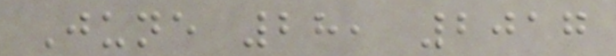June 28, 2017
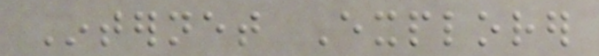Internet Explorer
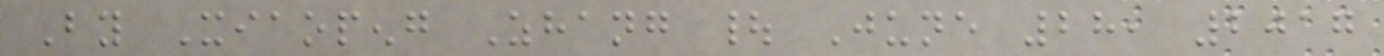By Xiaopeng Zhang | June 28, 2017
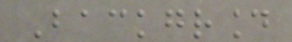Background
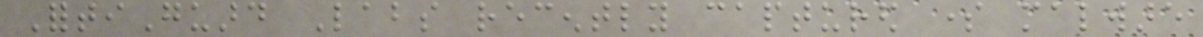FortiGuard Labs recently captured some malware
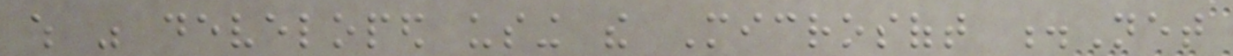which was developed using the Microsoft .Net
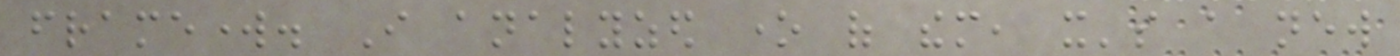framework. I analyzed one of them, it's a new
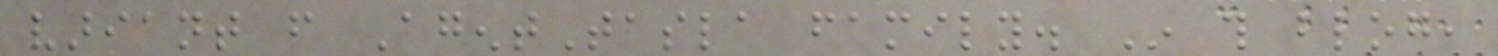variant from AgentTasla family. In this blog,
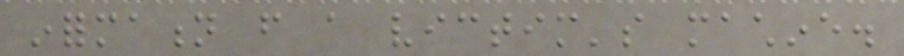information from a victim's machine.
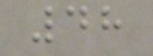48
